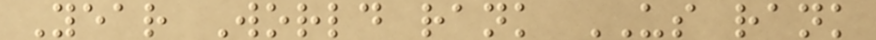Year World rank US rank
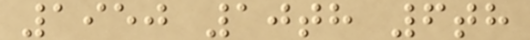1950 10th 6th
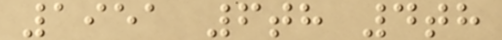1951 6th 4th
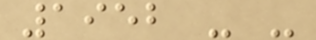1952 - -
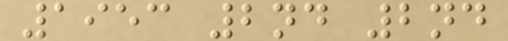1953 2nd 2nd
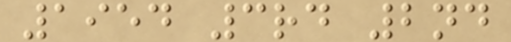1954 3rd 2nd
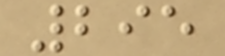295
